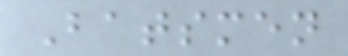Batsmen
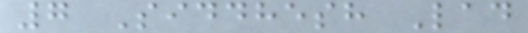7 Siddhesh Lad
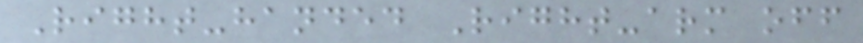Right-handed Right-arm off
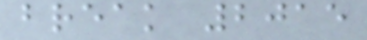break 2015
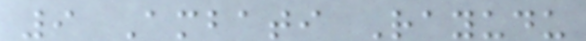9 Ambati Rayudu
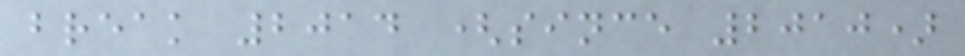break 2014 (since 2010)
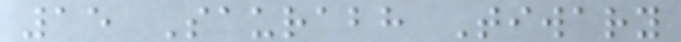15 Saurabh Tiwary
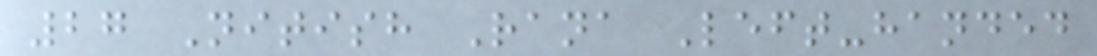27 Nitish Rana Left-handed
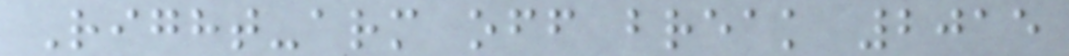Right-arm off break 2015
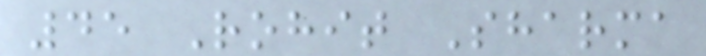45 Rohit Sharma
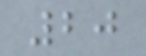20
